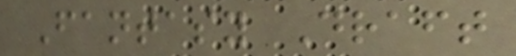Fantasy Draft
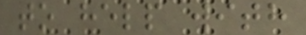to help with
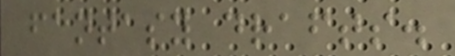fantasy drafts.
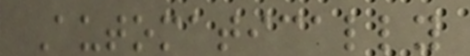Automatically
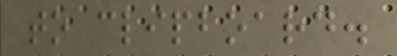to clipboard.
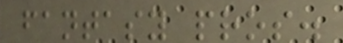fantasy pros.
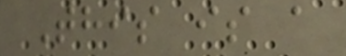This is a
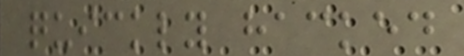quickly hacked
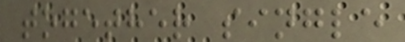together single
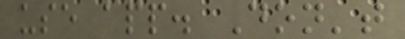use app. Don't
